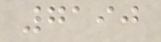7190
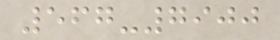567-7900
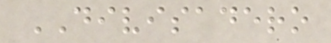DIVISADERO
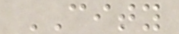CITY
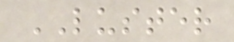LUSTER
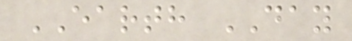EARTH DAY
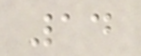14
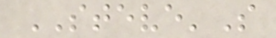STEVE'S
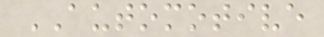AUTOMOTIVE
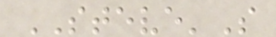STEVE'S
